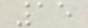15
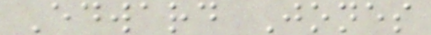Edward Jones
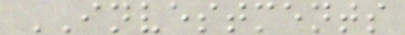INVESTMENTS
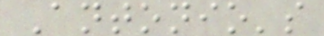Antonio's
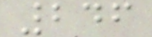246
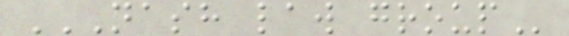NASH LAW GROUP
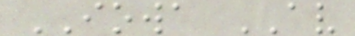IOWA AV
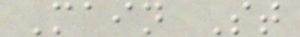Main St
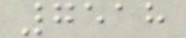7518
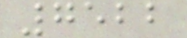7522
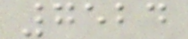7524
